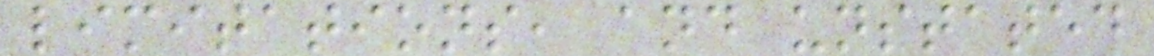limitations, and unstated
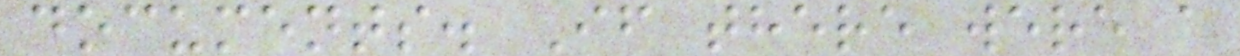documents. If there were a
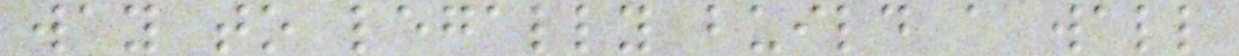way to legally build a wall
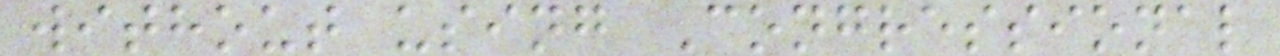without using Congressional
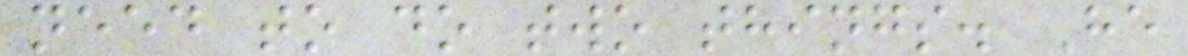need to do two things. He
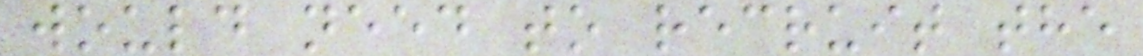would need to recruit the
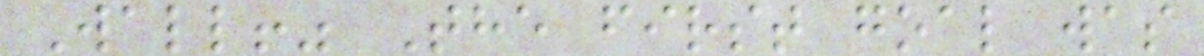Wall!" The first goal was
